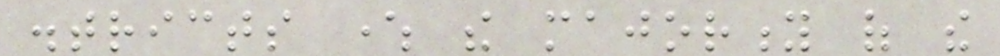districts where the majority of the
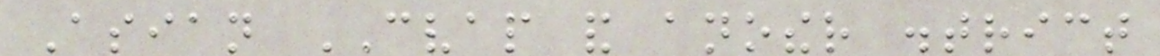Asian CVAP and another district
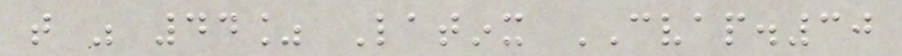that was 44% Latinx CVAP.30
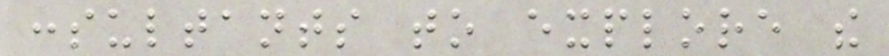consultants to explore the
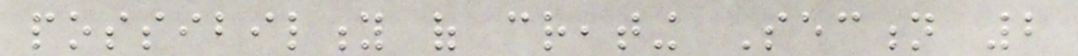possibility of creating Section 2
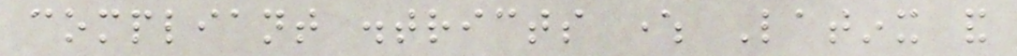compliant districts where Latinx and
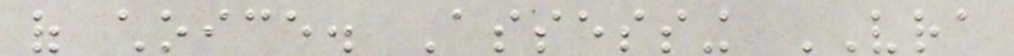of choice. Assessing VRA
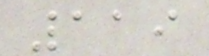119
